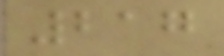217
